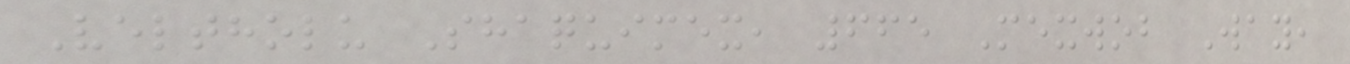Veltholu Shaquimex, 665 Mexwob Way,
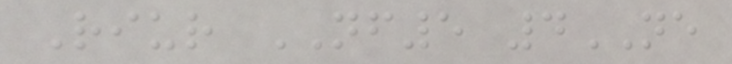Riur NF5 4NE
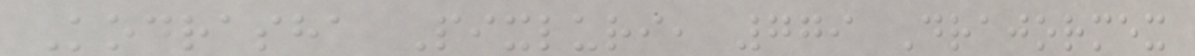Kodrasha Pixluri, 779 Drajormex
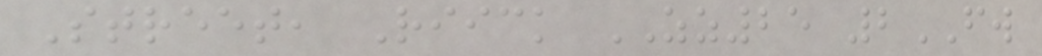Street, Riick ZZ25 2FW
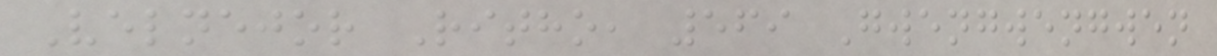Velnejor Ritho, 569 Gwengwengwen
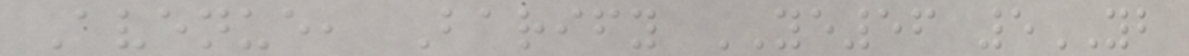Avenue, Barify YE56 5YB
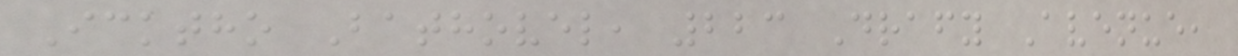Icktho Bathovel, 223 Drafy Avenue,
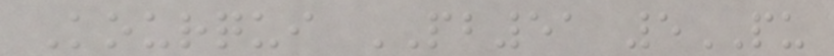Kourqui PB51 5PU
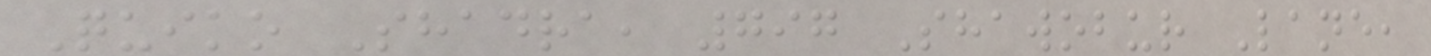Quiko Shadra, 797 Shawobur Lane,
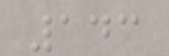143
